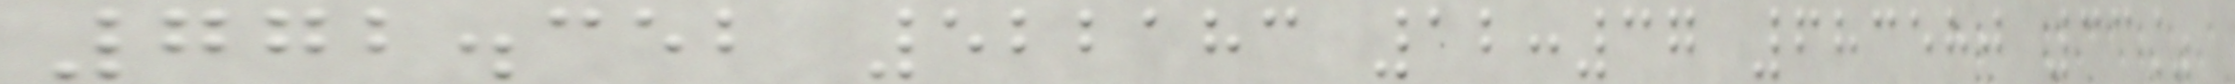772.352 522183 12:37 683580 33%
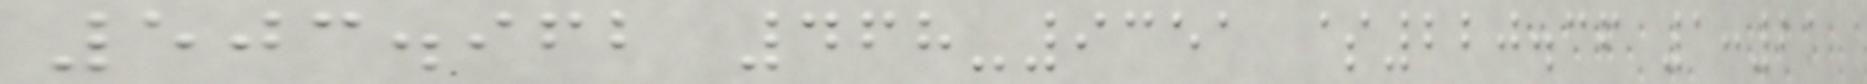503.962 468-9351 $220.36 1:21
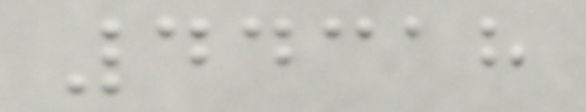44318
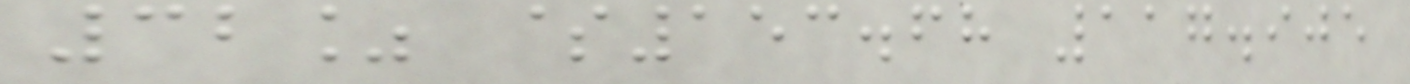32% $153.68 117.905
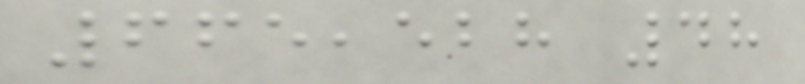665,528 48
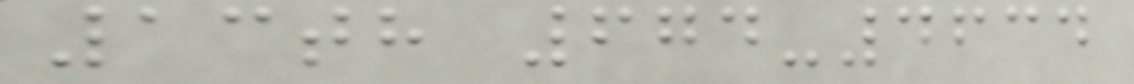13th 674-4634
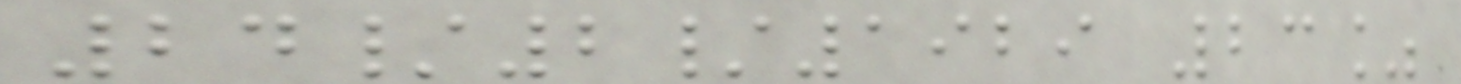24/2/1929 23%
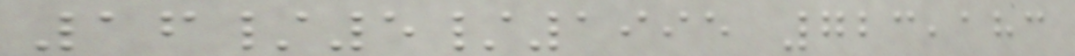16/5/1995 723,183
